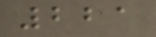221
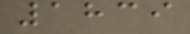1839
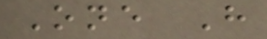One H
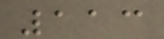113
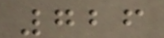726
